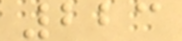223
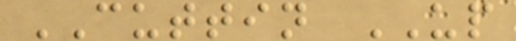CUTTIN UP
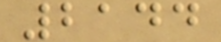2144
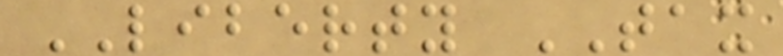LIBERTY TAX
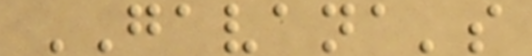GAVANA's
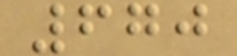670
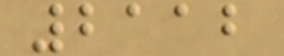2112
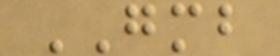GMB
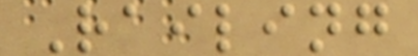Railing
